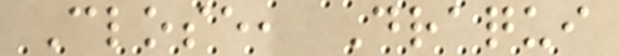Close, Draqui
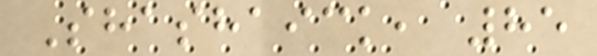Shashaick, 85
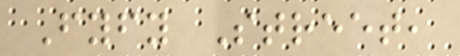Fyfy Street,
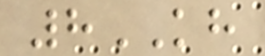8KH
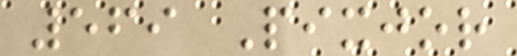569 Pixjor
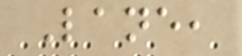Lane,
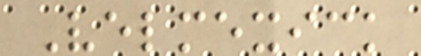Velmexick
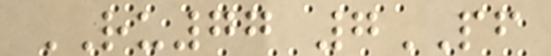RU77 7PF
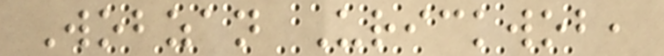Wobzan Urickwob,
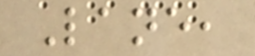Lane,
